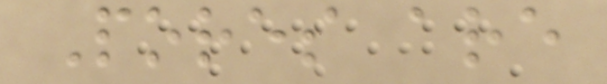Pores are
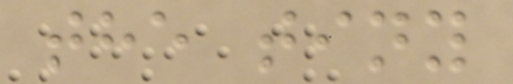the tiny
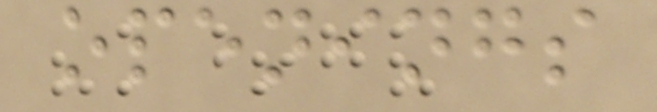openings
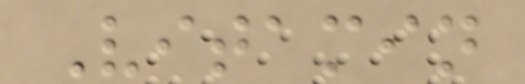Vitamin
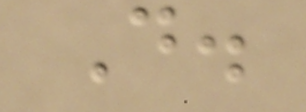D.
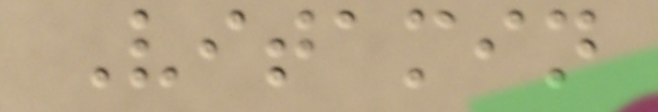Vitamin
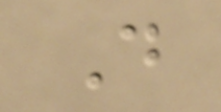D
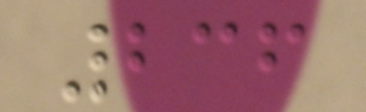236
